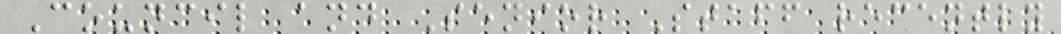Council and Senior Staff recently
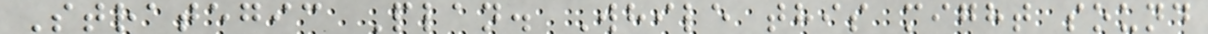Strategic Plan. While this might sound
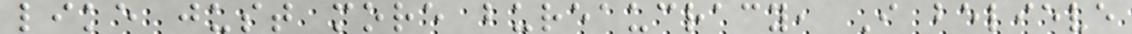like just more bureaucracy, I believe
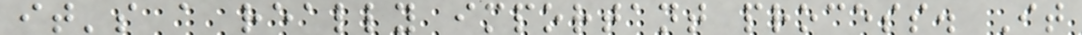it's a really important process. It
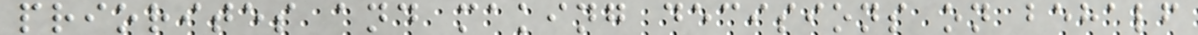priorites and making decisions on behalf
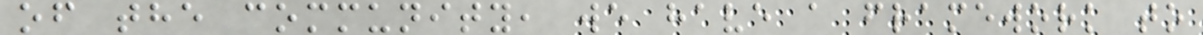of the community, we have a framework to
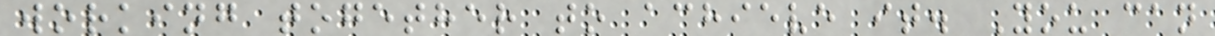working together to achieve it. You can
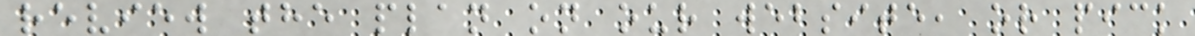review the plan on our website, or pick
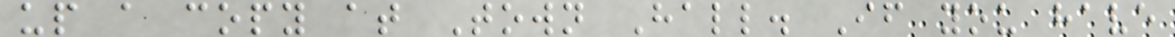up a copy at Town Hall. If you have
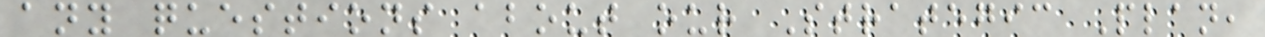any questions about our Strategic Plan,
